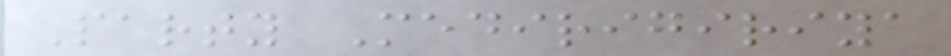Party Medirigiriya
